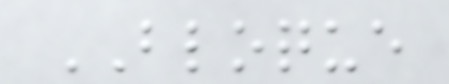BLOQUE
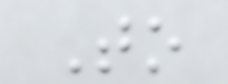To
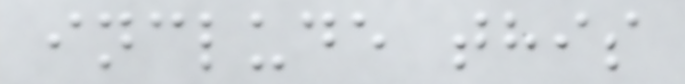include this
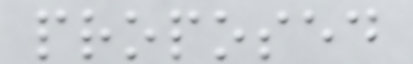proposed
